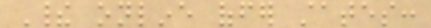Their online offer states:
